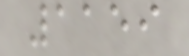1159
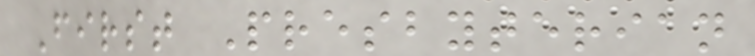First Presbyterian
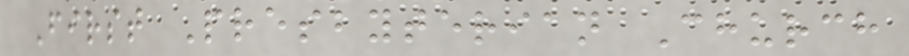First Presbyterian Church
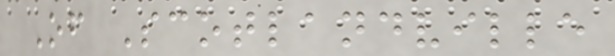Of Scotlandville
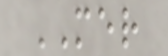MER
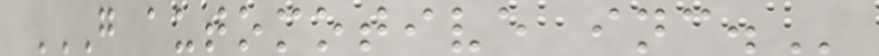G AUTOMOTIVE INC.
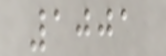1001
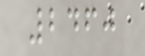2460
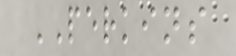PERKINS
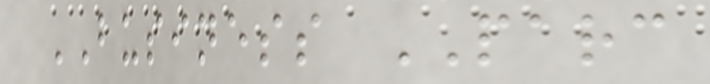BUSINESS PARC
